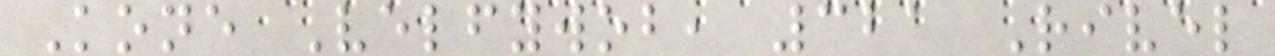Kone Velfywob, 321 Rivel
